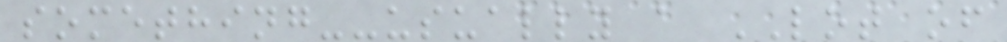something--usually a LOT of
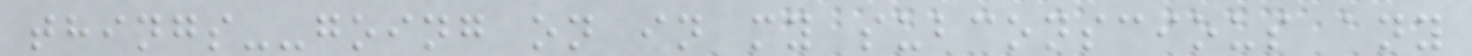things--going on in my subconscious any
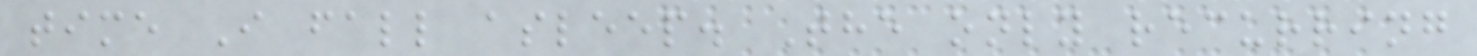time I fall asleep. The only recurring
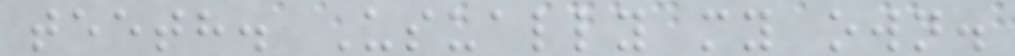teeth. Usually my own.
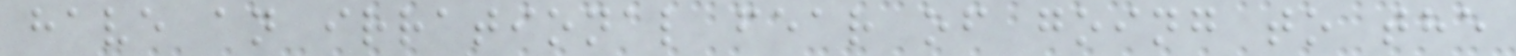have an irrational fear of going to the
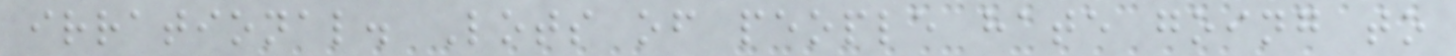irrational. Lots of people hate going to
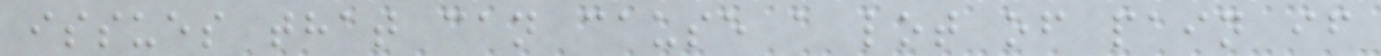issues that can cause a lot of pain if
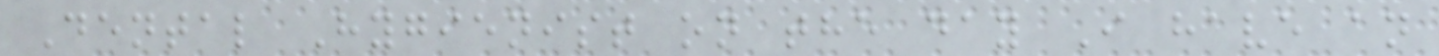Dental Hygienist on the day I have an
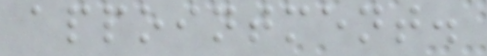appointment.
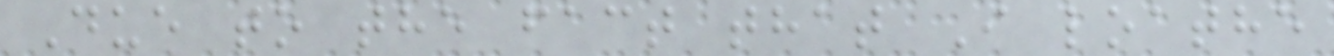Due to the fact that I loathe
